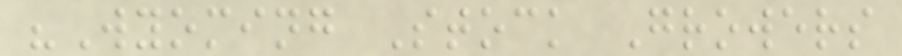"Wyoming Stock Growers
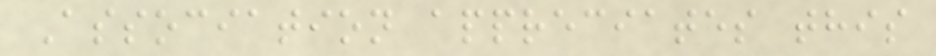Association appreciates this
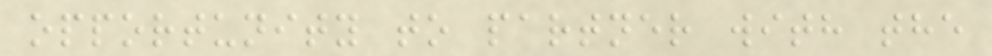opportunity to partner with the
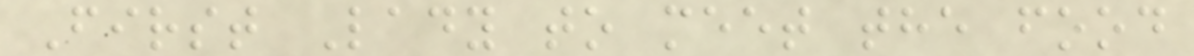First Lady to meet the food
